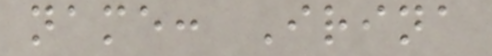name: Irina
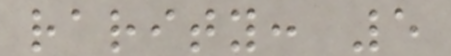rarity: 5
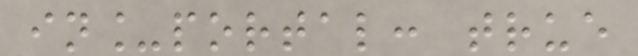in_portal: true
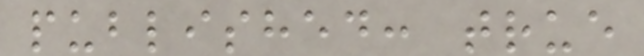published: true
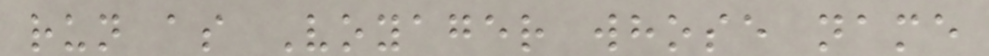run as Voyager whose name
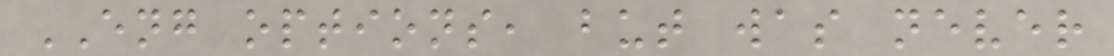ENG options, but was never
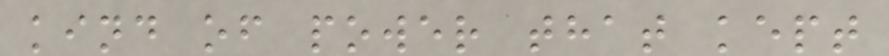kind of power that kept
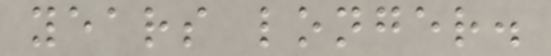years longer.
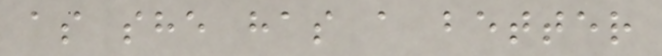as she has a better
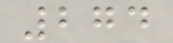274
